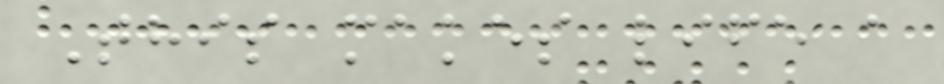This makes life a
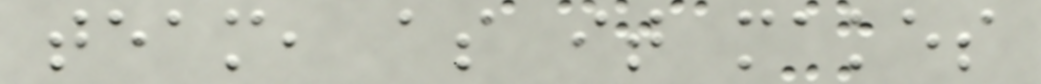team, as it makes
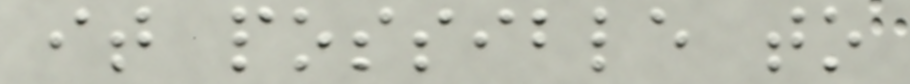it possible to
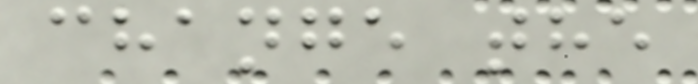change the
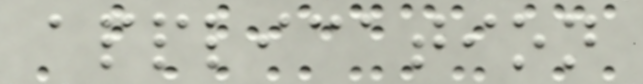application
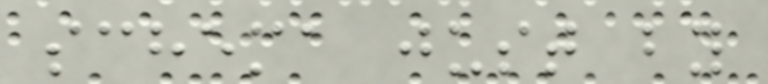schema just by
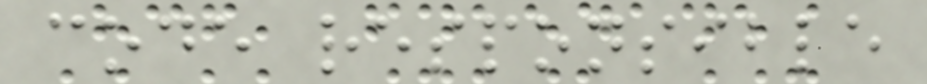code responsible
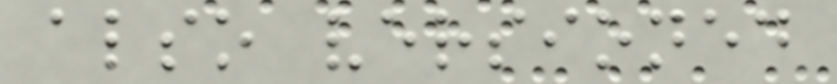also versioned
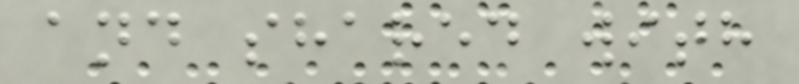and shared with
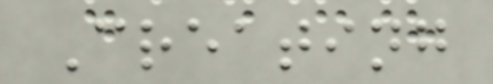Creating
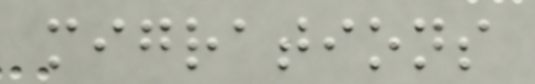migrations
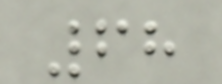68
